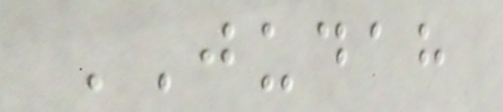JUDAH
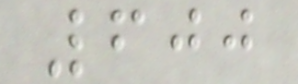600
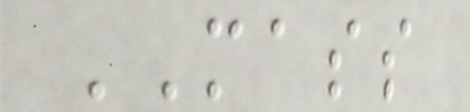MASS
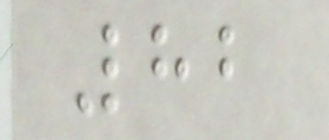82
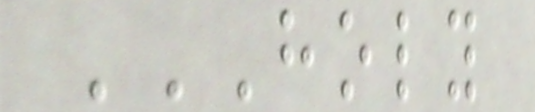HOLY
